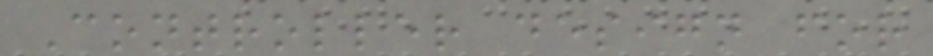Controller design for
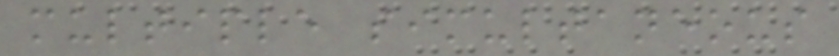multiple simultaneous
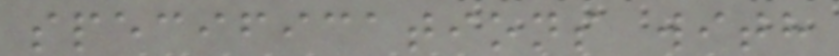specifications with
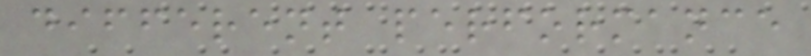different performance
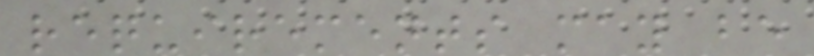requirements may be
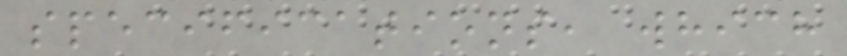specifications, which
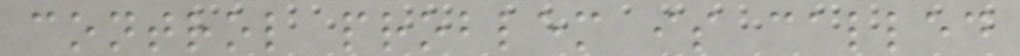control problem is called
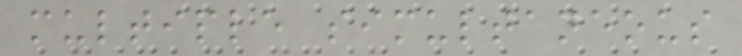multiple simultaneous
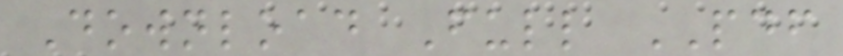Download Full PDF
